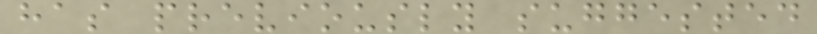has previously suggested
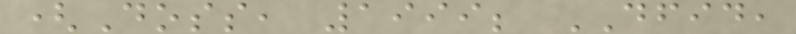(Doss, 1999; DFID,
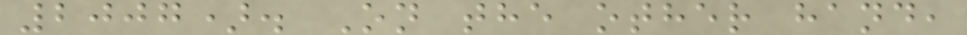2007). On the other hand,
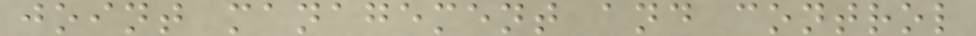joint management and control
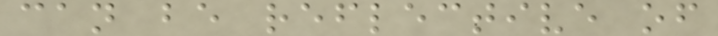can be reflective of
